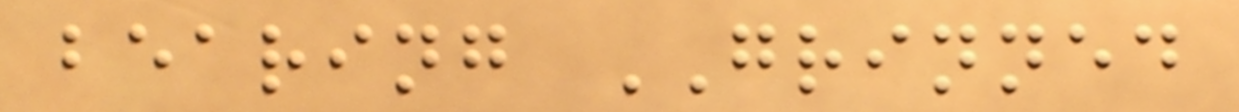bearing GRINNED
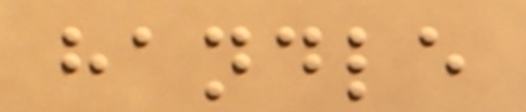handle
